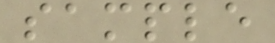sample
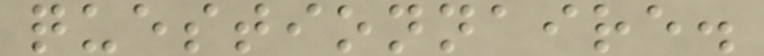questionnaire.
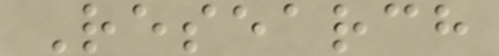Research
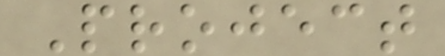Project
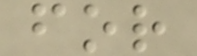for
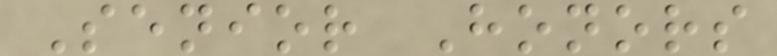Senior Honors
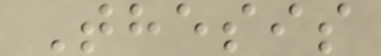Thesis
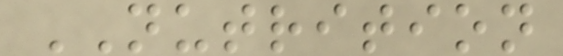NUTRITION
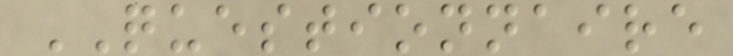QUESTIONNAIRE
